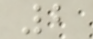2
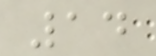14
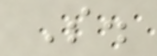S.
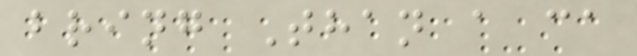bring Than a ca
